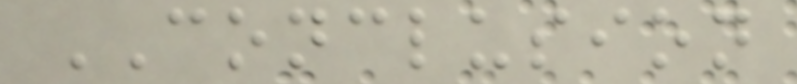CONCLUSION
